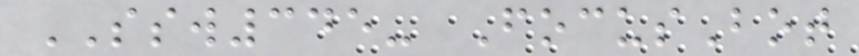SSW345- FocusBot
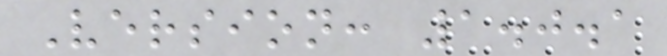Version: 1.0.1
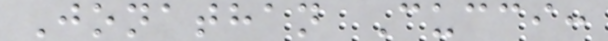Jonathan Cucci:
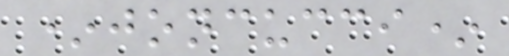*joncucci*
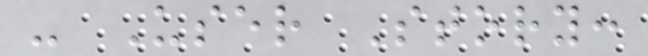- User Story:
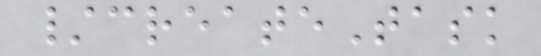/createTask
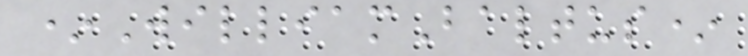*WilliamBaltus*
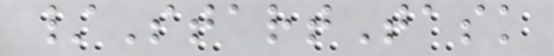/StartTask
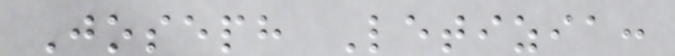Joseph Letizia:
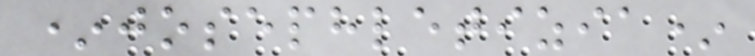*josephletizia*
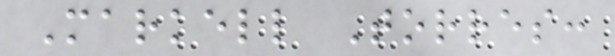Markell Torres:
